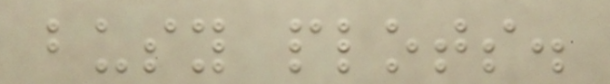busy plots.
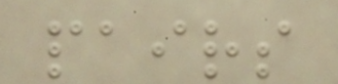pairs
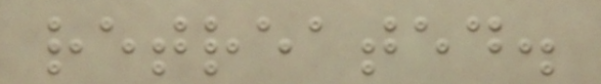retreated.
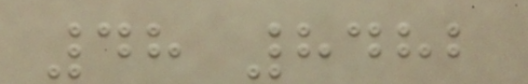48 8482
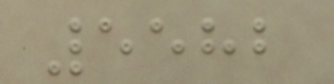5582
